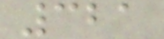321
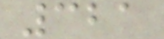321
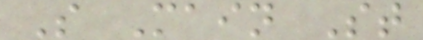S Main St
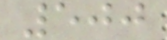500
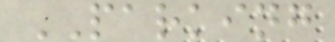PARKING
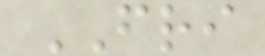FRI
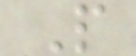P
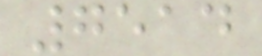7514
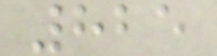825
